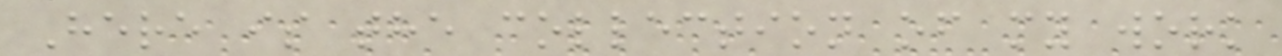Here is the collection of my work
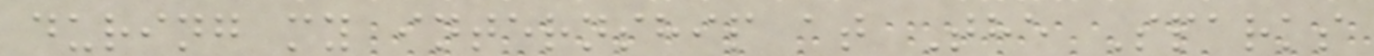during my internship at The Sparks
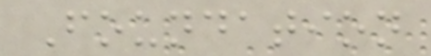Foundation
